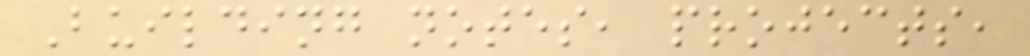Building notes, projects,
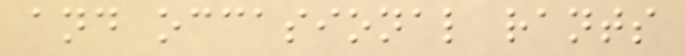and occasional rants
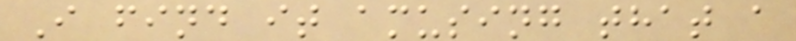I find it amusing that a
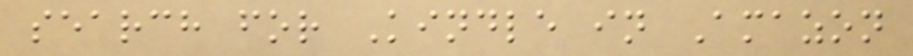search for Kindle in Amazon
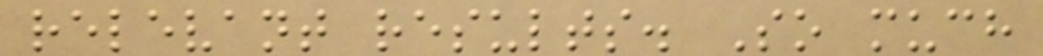relevant results. So much
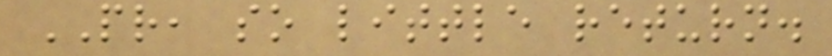PR, so little return.
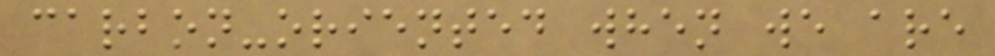carbon-oriented when we are
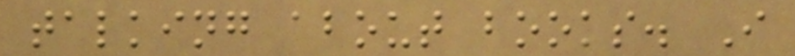talking about books. I
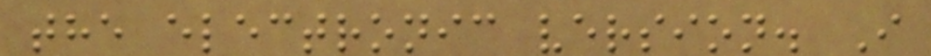the electronic version. I
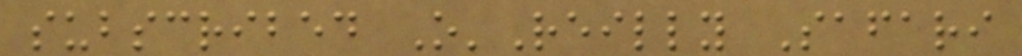subscribed O'Reilly Safari
